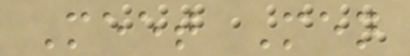Meet Men
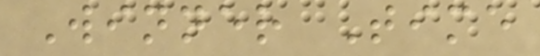Winner Time
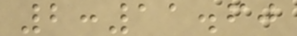2:11.60
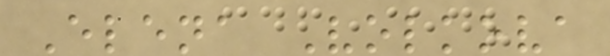Elena Volkova
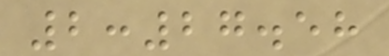2:27.58
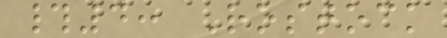#4: Rostock
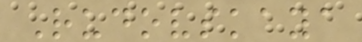Rudovskaya
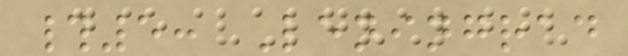#5: Leningrad
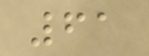61
